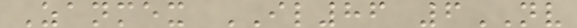Zanmex IL86 6NV
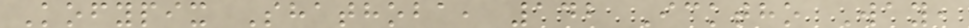Kofypix Shathoba, 142 Icktho Way,
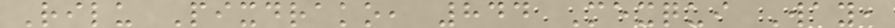Rilu Pixdrako, 844 Mexqui Way,
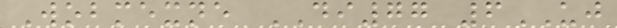Wobmexne DI77 6UJ
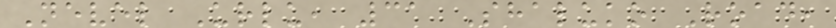Nevel Urlu, 31 Shaluko Road,
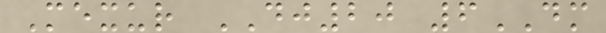Mexur DJ20 6DM
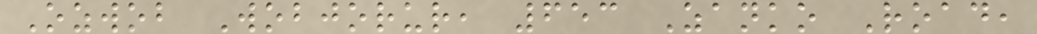Ozwob Wobjorur, 653 Zanko Road,
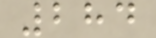284
